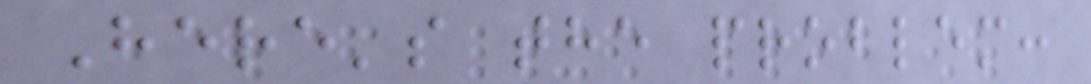Here's the problem:
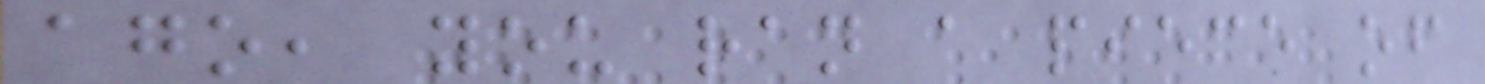ago, you ran a piece of
